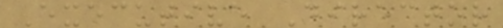Executive Director
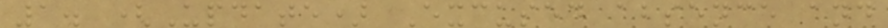1. (Update) Excused absence and
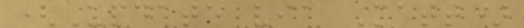(Update via Matt)
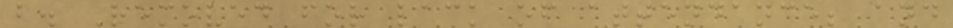b. Removed for lack of attendance; and
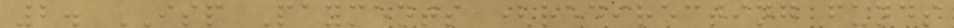2. ISP Payments (redirecting funds
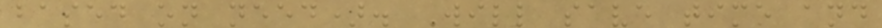based on need). Will save time and
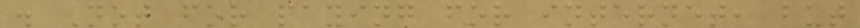. Not for paying for internet, but
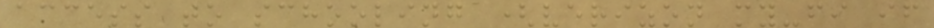access to schooling (verizon my-fi if
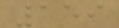159
